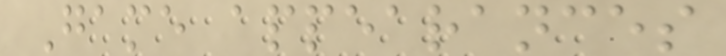Game appearances
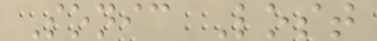Sonic Lost
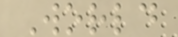World
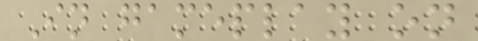In gameplay on
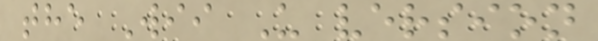the Wii U version
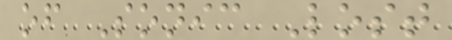of Sonic Lost
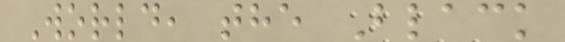World, the Black
